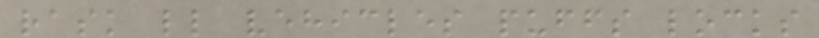rask ll vehicles puffs locks
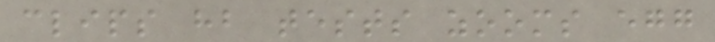clips hb tests zooms egg
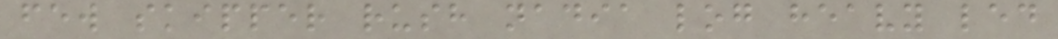few skipper rush nadia log heavy led
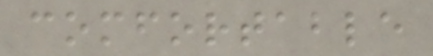comfortable
